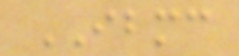IBMC
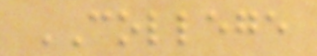COLLEGE
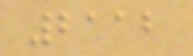2112
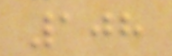108
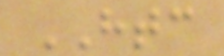HTC
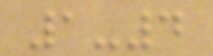1-4
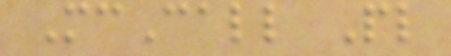McCall Pl
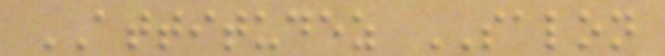ATTITUDEZ SALON
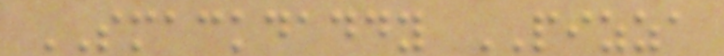SMACKDADDY PIZZA
